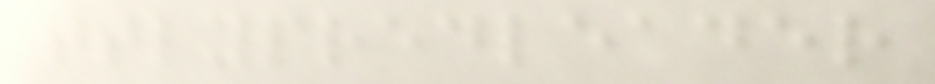ttlypredleader
